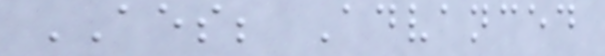AES; Advanced
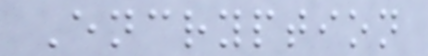Encryption
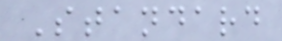Standard
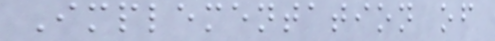Implementation of
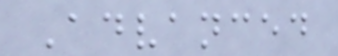Advanced
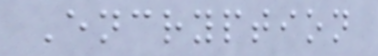Encryption
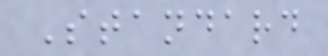Standard
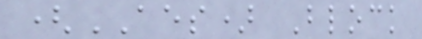(AES) Block
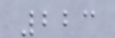223
